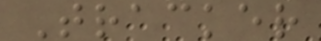Tracker
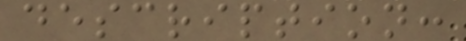description:
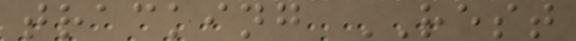tracking REST
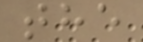the
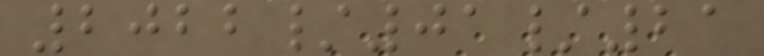2022/01/21
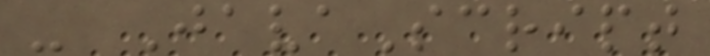- JavaScript
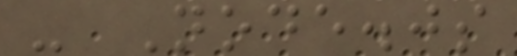- Node.js
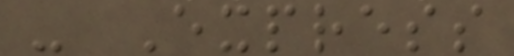- Express
